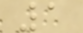1
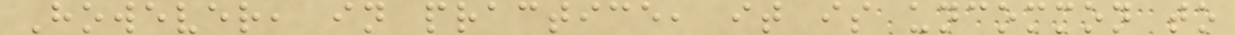However, in practice, it is uncommon to
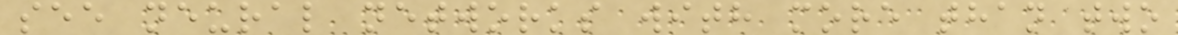see neural networks with more than two
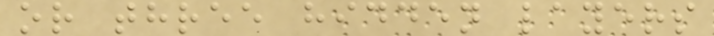or three hidden layers
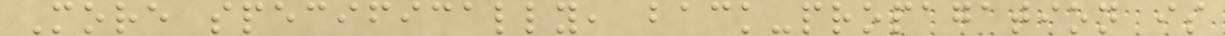More specifically, back-propagation is
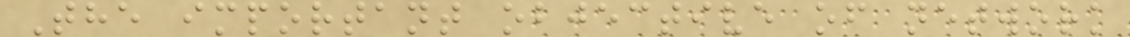The important objective of network
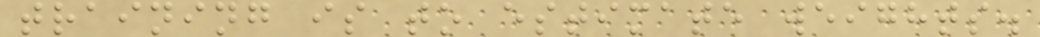training is to estimate weights.
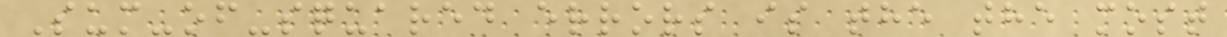Sum-of-squared errors is the the most
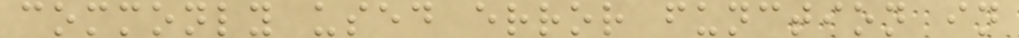commonly used error function in
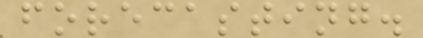forecasting.
